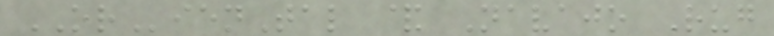ORienTal & Navajo Rug
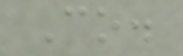Co.
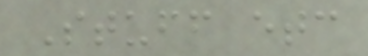Stuff etc
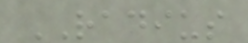RADIUS
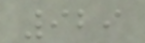929
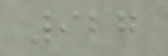927
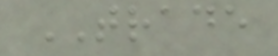TRADE
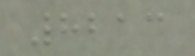8213
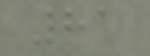81
